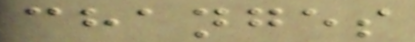changes
